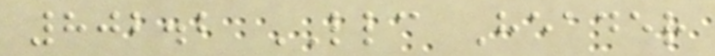802.2 LLC Header
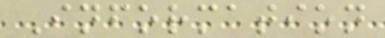Information
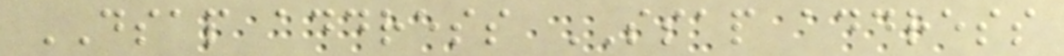DSAP address SSAP address
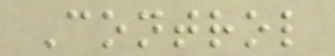Control
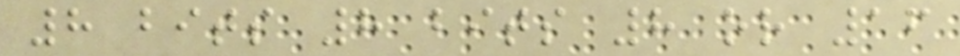8 bits 8 bits 8 or 16
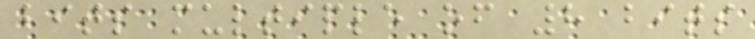bits multiple of 8 bits
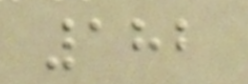182
